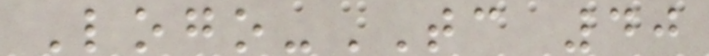Logo-TC 40
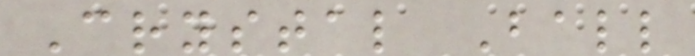Crystal Ball
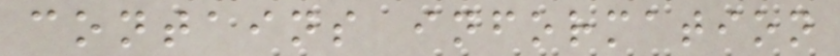contains information
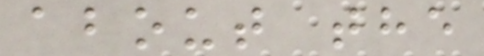about the
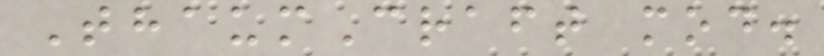ThaumCraft mod.
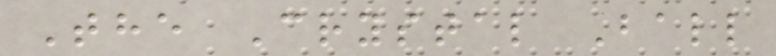The Crystal Ball
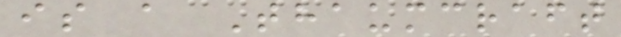is a Thaumcraft
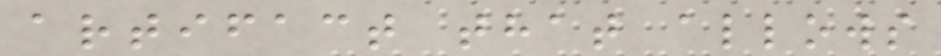artifact that allows
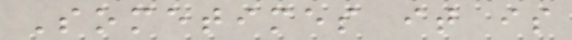Sometimes it is
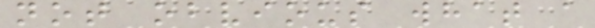not obvious what a
